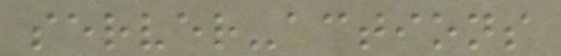server-actions
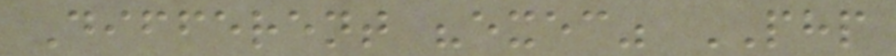Different "exec" PHP
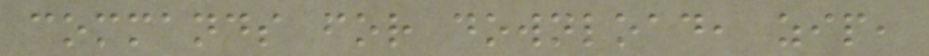commands for download, zip,
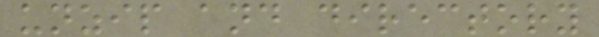unzip and directory
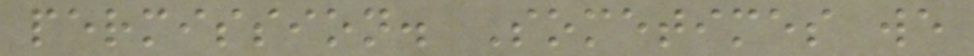permission. Sometimes we
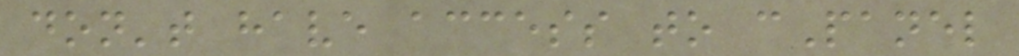don't have access to cPanel
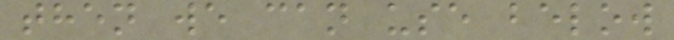then we can use below
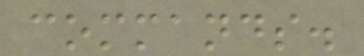commands.
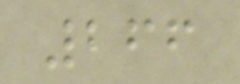266
